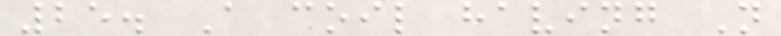25. A coil having N
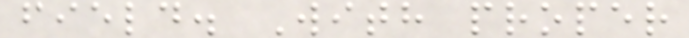field. With proper
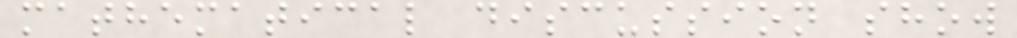mathematical discussion show
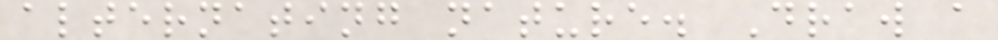alternating nature. Draw a
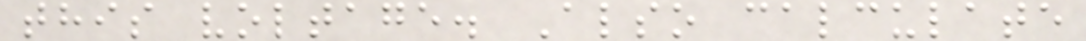this voltage. Also calculate
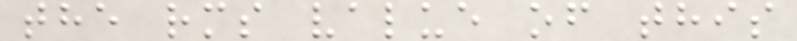the rms value of this
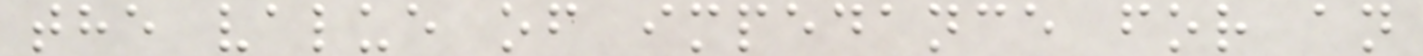the value of impedance for an
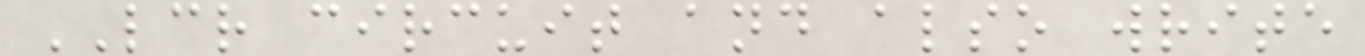LCR circuit and also write
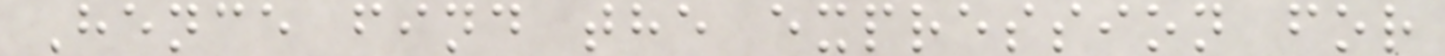Hence find the expression for
